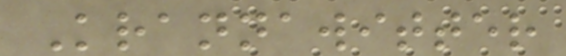Krannawitter
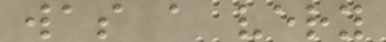was a very
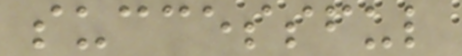successful
